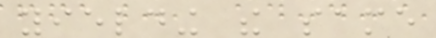yielding the same
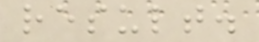result.
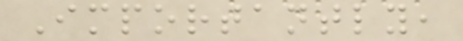Importantly,
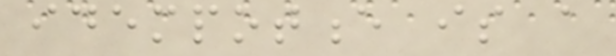idempotence is a
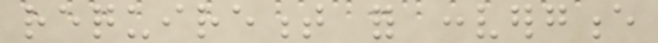requirement for convergence
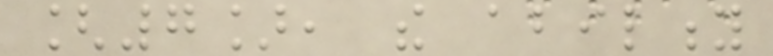[7], the ability
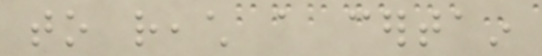to reach a certain
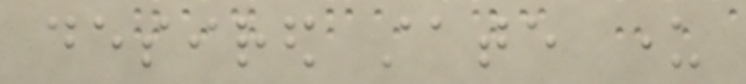desired state under
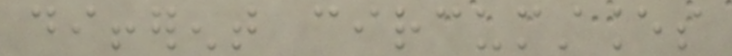different circumstances
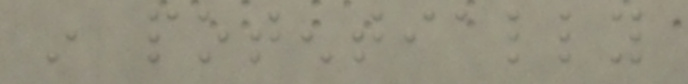in potentially
